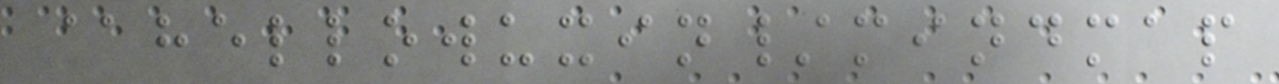@hellowuxin/mindmap
